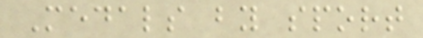Medals by sport
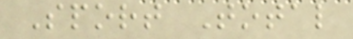Sport Total
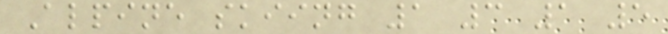Alpine skiing 1 3 1 5
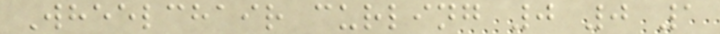Wheelchair curling 0 0 1
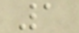1
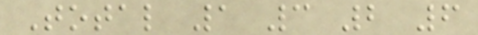Total 1 3 2 6
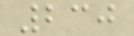230
